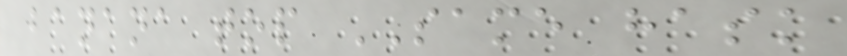banana top SAME hask
